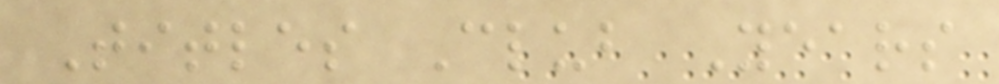Titles Club Years
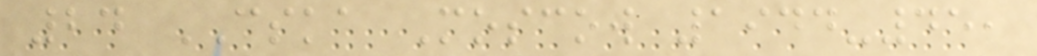24 CSKA Moscow 1944-45,
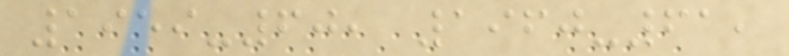1959-60, 1960-61,
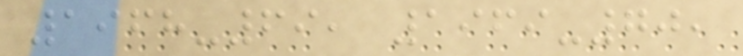1968-69, 1969-70,
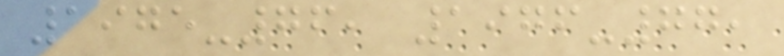1975-76, 1976-77,
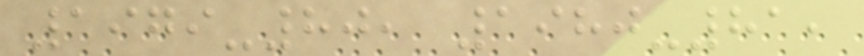1979-80, 1980-81,
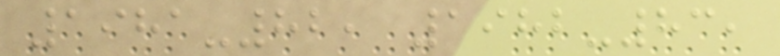1981-82, 1982-83,
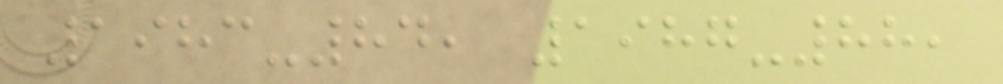1983-84, 1987-88,
